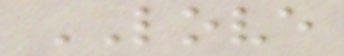LOVE
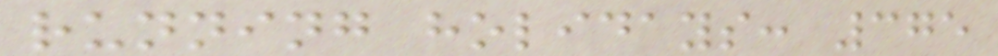running holidays: 375
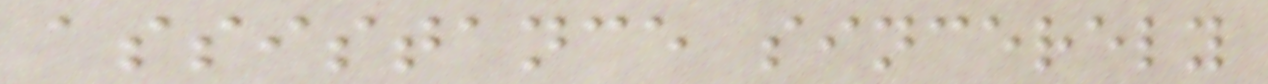assistance sincerely
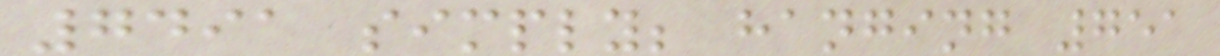7491 simply; hanging 751
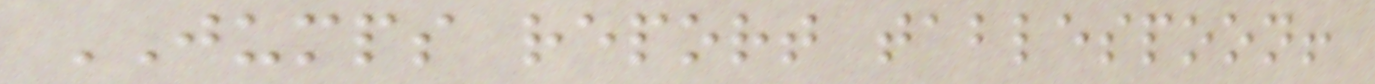JUMPS report tablespoon!
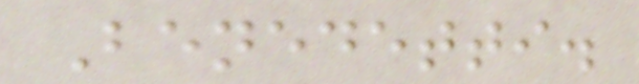Benedetti.
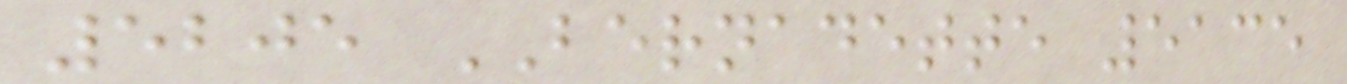5205 BERNADETTE 5135
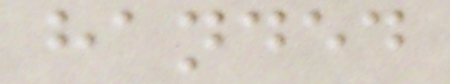handed
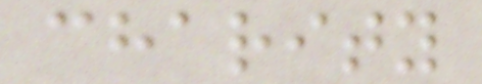charity
